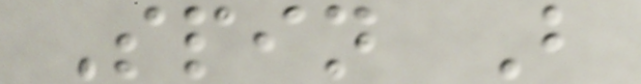Spin B
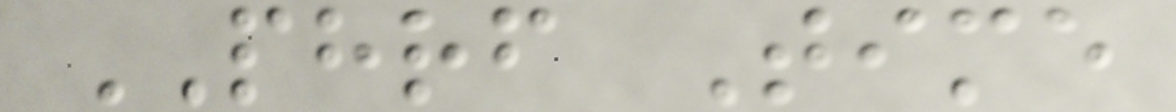PHRF Time
